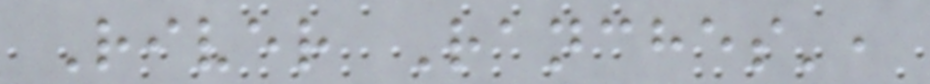River Ranches',
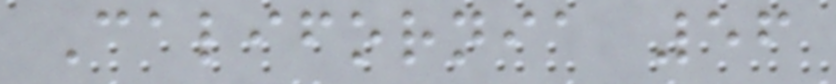California 56
